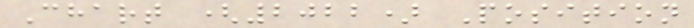Chart (2022) Position
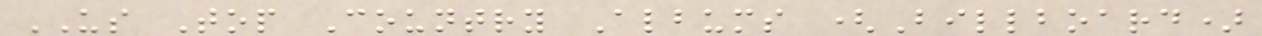US Top Country Albums (Billboard)
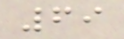69
